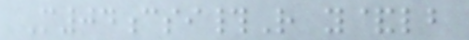M04csi#R y&lb
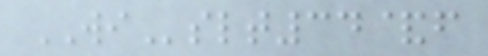WIslt34&f
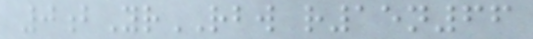0bYrRBW r15n66
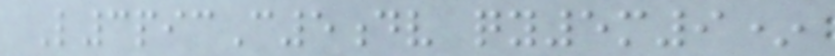L3picC5dv qy5m9*
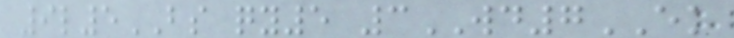9l5BS qy5 3WD7EK
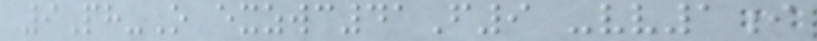9Ph-O exzwc41F9 -vv1i
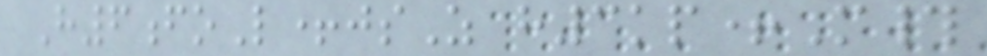H6foL+jsZ h3kp+M#
